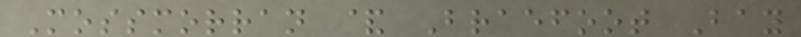Mossmorran & Braefoot Bay
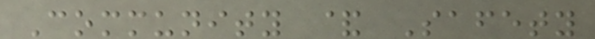Community & Safety
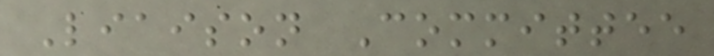Liaison Committee
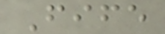Fife
